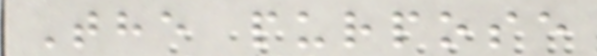The purpose
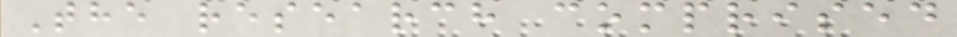The research comprised
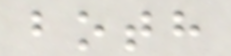both
